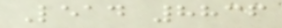Lead 8836
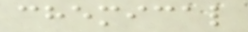chemical
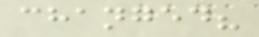changed?
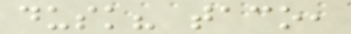dusk? taco,
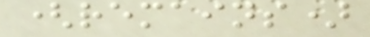(remains)
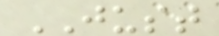JUST
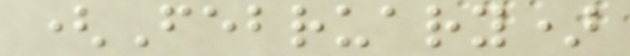(February)
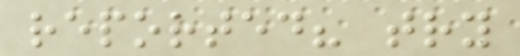reported? try
